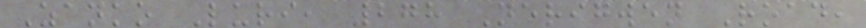Zanko Luri, 278 Nerigwen Road,
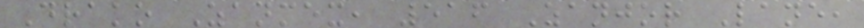Drako Zanmex, 516 Zanjor Lane,
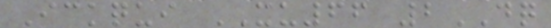Ickqui XU66 2DQ
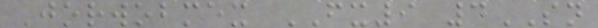Jorwobmex FX9 4SN
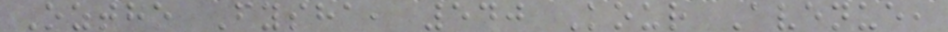Oztho Fysha, 540 Kour Avenue,
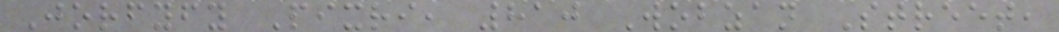Jorfyfy Pixri, 810 Wobzan Street,
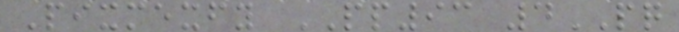Pixmexfy PP93 4PQ
